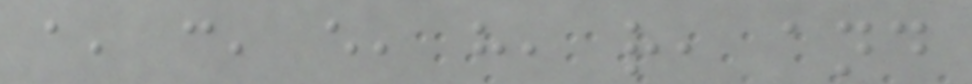a, c, e, h, r, and
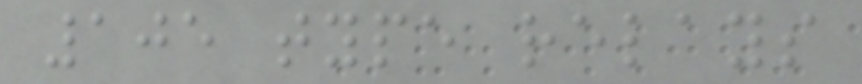105 type relays
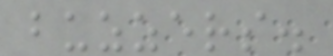buzzers.
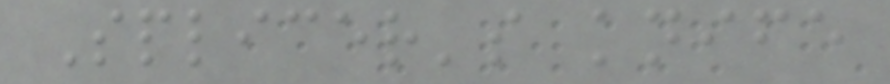Splicer's knife
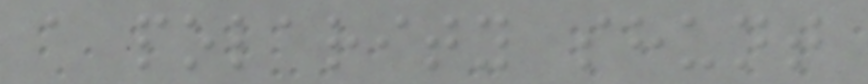a polarity shunt
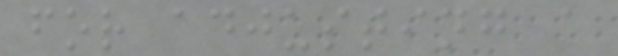for adjusting a
